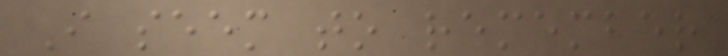I seem to remember
